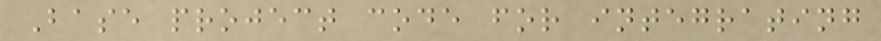Base project code for integrating
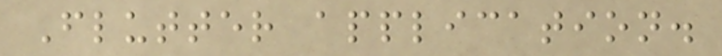Flutter application.
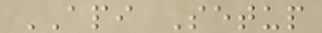API Setup
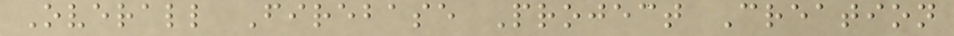Overall Firebase Project Creation
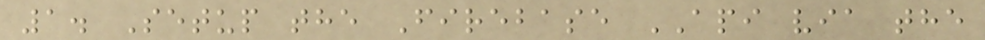1. Setup the Firebase API via the
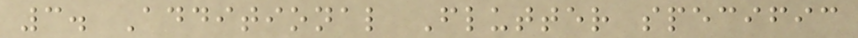3. Additional Flutter specific
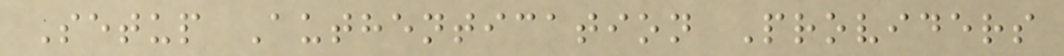Setup Authentication Providers
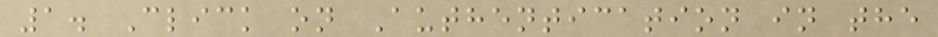1. Click on Authentication in the
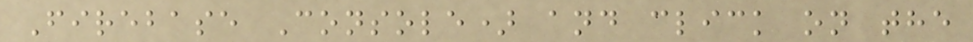Firebase Console) and click on the
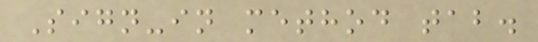Sign-in method tab.
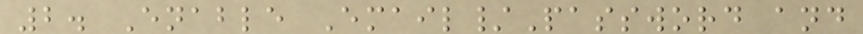2. Enable Email/Password and
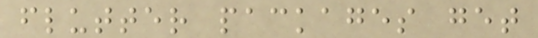flutter packages get
